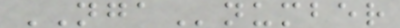NGAnumber
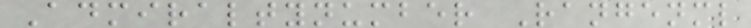Admiraltynumber Rangenml
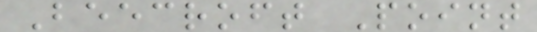Beecroft Point
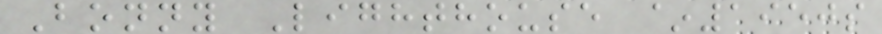Bonny Lighthouse ~1950s
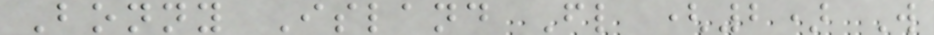Bonny Island Fl (2) W
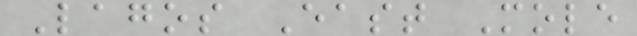Lagos East Mole
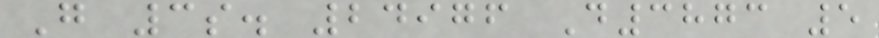G 3s. 24976 D3873 5
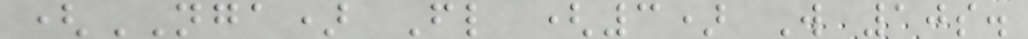(NGA) Fl (3) W 10s.
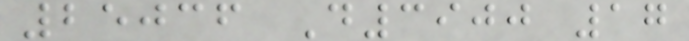25036 D3900 17
